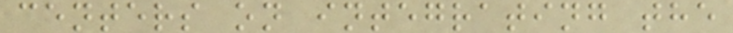centers on integrating the
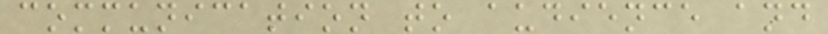communication to audience and
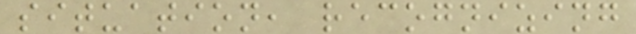situation, recognizing
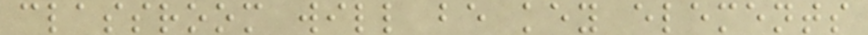classroom will be key elements
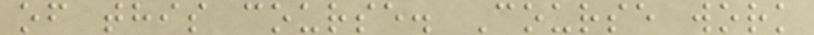of this course. Course work
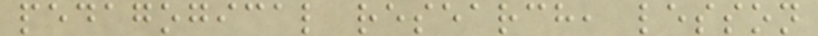pedagogical research, lesson
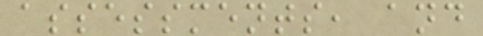assessments, and
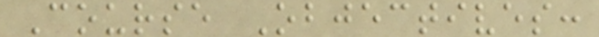Course Objectives:
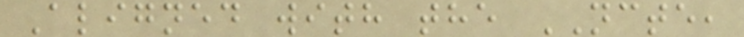Aligned with the NCTE,
